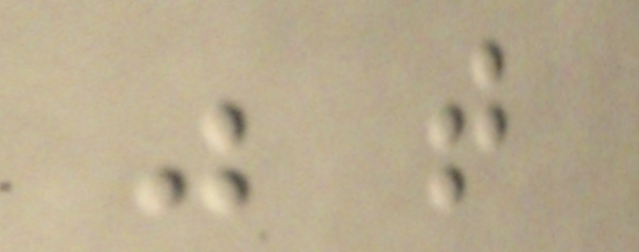was that
